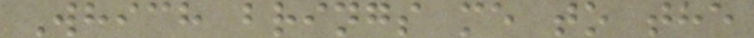Which brings me to the
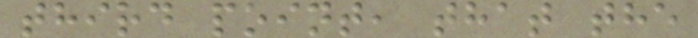third point, that the
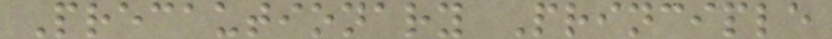Precautionary Principle
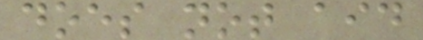does not aid
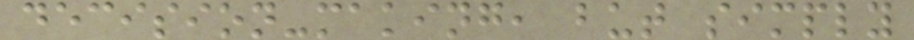decision-making, but simply
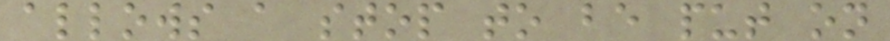allows a stop to be put on
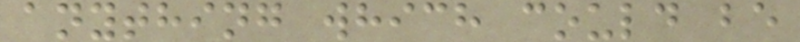anything which could be
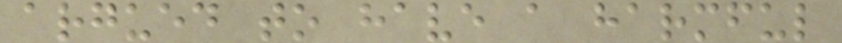argued to have a harmful
